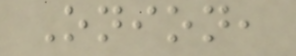Onion,
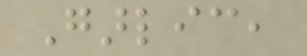Garlic,
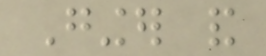Ginger and
